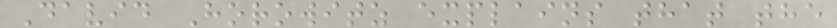David Horowitz explains that the
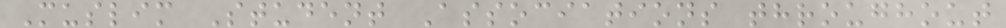Muslim Student Associations throughout
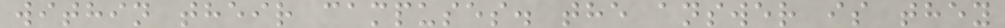within their campuses. the answer is they
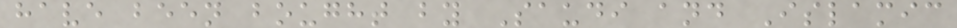have been bought by Saudi and Islamic
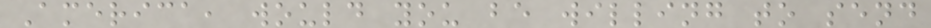America, would you be willing to send
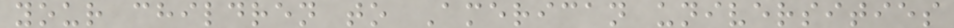your children to American universities
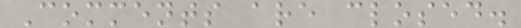Comments are closed.
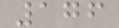176
